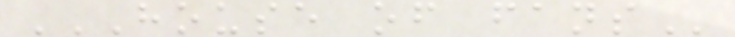HOUSE OF FANS
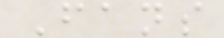Fans
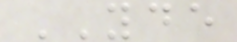YDE
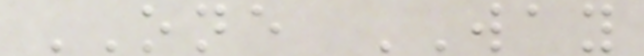ONE WAY
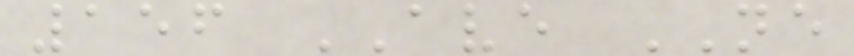156 AVE NE
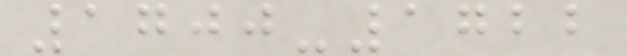1700-1722
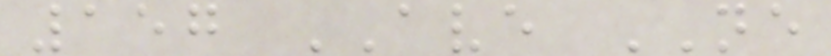157 AVE NE
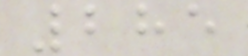285
